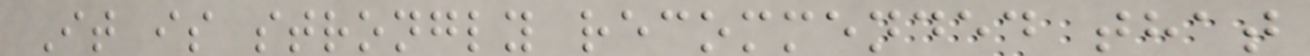It is strongly recommended that
